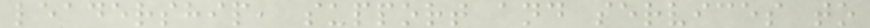leadership, support and services to
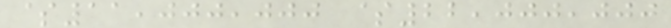$11,000,000 $22,000,000
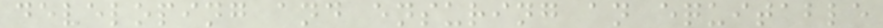developing and ensuring an equitable
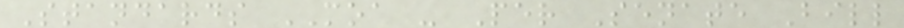Standards MOA - Per Senate Bill
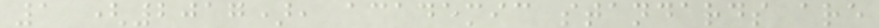1 (2017), academic standards are
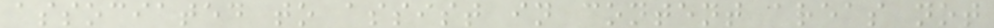associated to assist in content areas not
